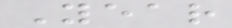Year
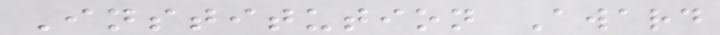Institution Award
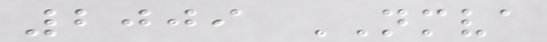2009 NMVA
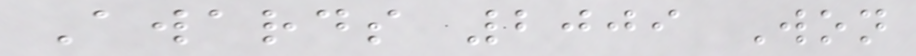Awards 2009 Won
